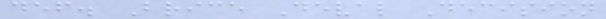def. Brice Deval Decision
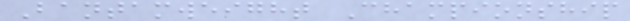Bantamweight Championship
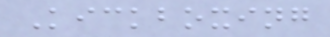Kickboxing
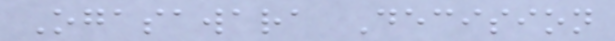Ogasawara Decision
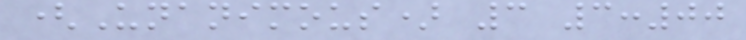(Unanimous) 3 3:00
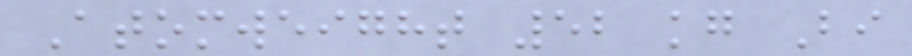Atomweight 52 kg Bi
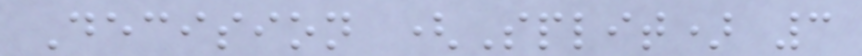Decision (Split) 3
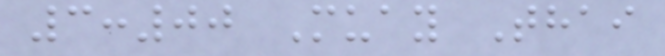3:00 Muay Thai
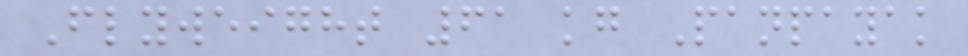Flyweight 61 kg Panpayak
